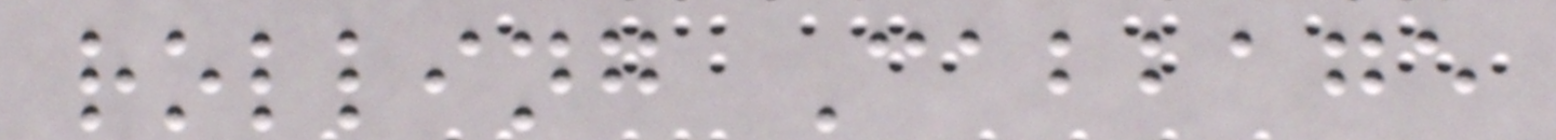rolling Cabbage
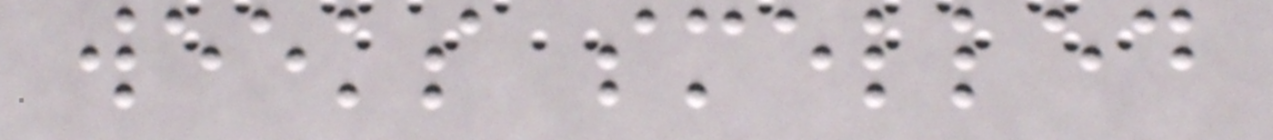weeks smelled
